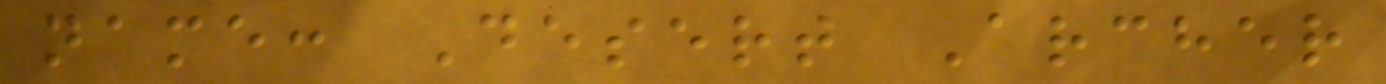name: Desert Archer
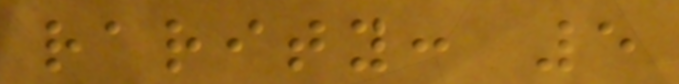rarity: 5
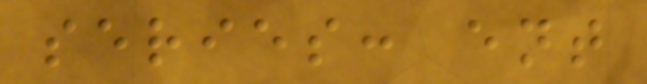series: ent
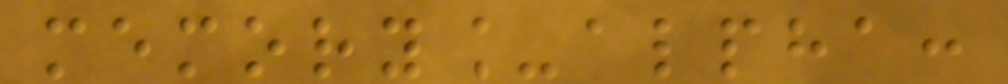memory_alpha:
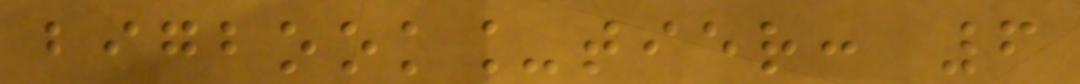bigbook_tier: 6
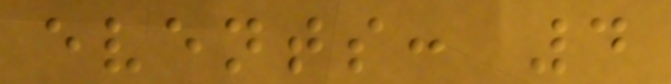events: 4
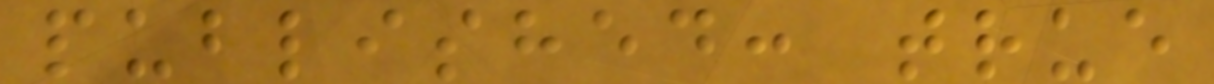published: true
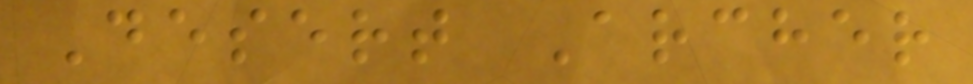Desert Archer
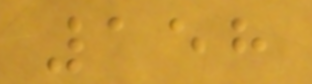158
